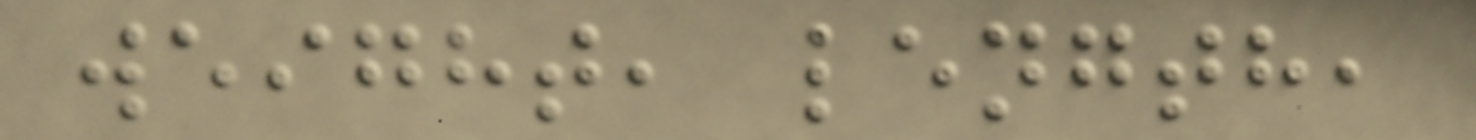weight, length,
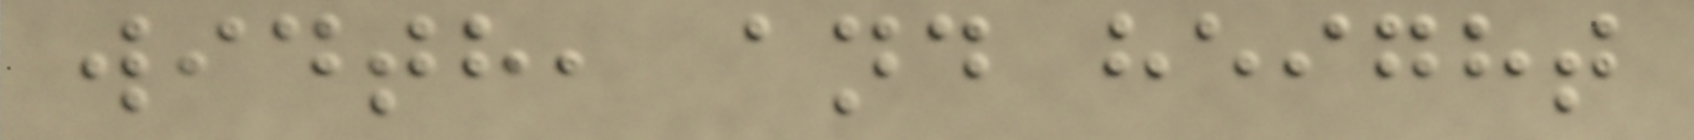width, and height
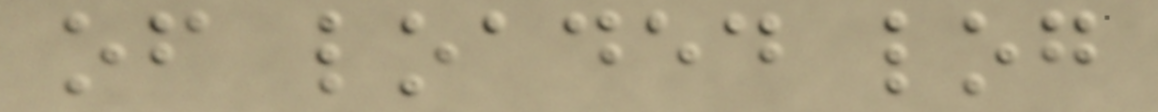of loaded log
